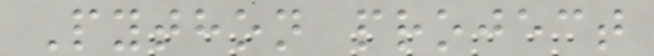Python project
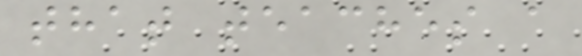that teaches a
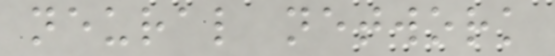neural network
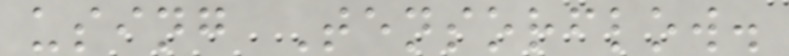using Tensorflow.
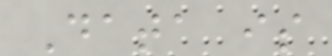Data is
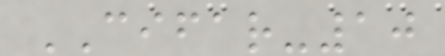CIFAR-10
